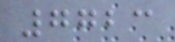7723
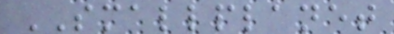SMALLPLANET
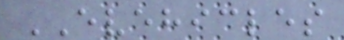EVEHICLES
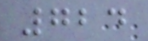724
